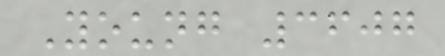Young 3607
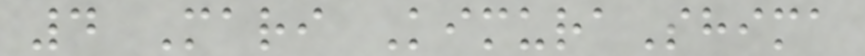4 Mari KimuraShima
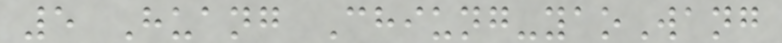5 Huang Chiung-yaoWang
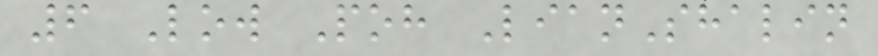6 Low Poh LianShalin
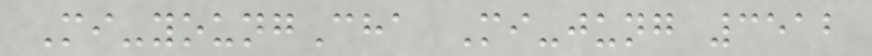Mi-youngCha Mi-jung 3512
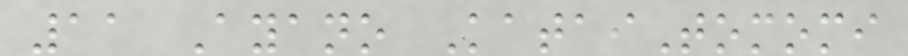11 Ayano KataiTomomi
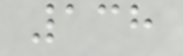138
